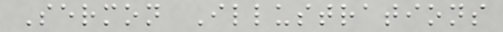Sermon Illustrations
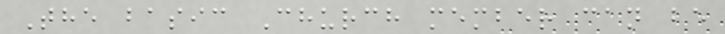The basic Church member can be
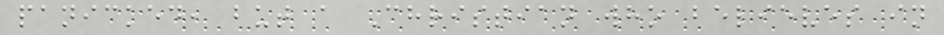panicked, but a Christian who believes in
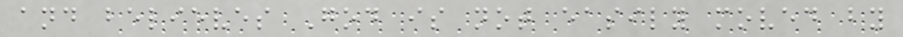and believes God is not easily moved by
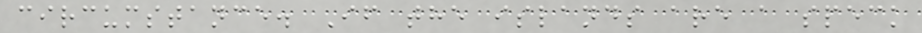circumstance. If the islands are a speck
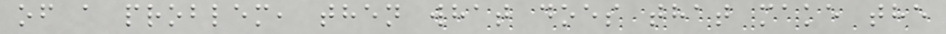of a problem, then what does that make the
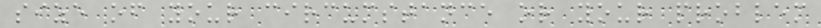size of your circumstance or your problem
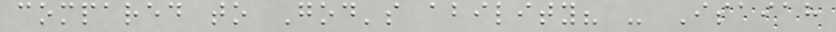compared to God's ability? - Isaiah
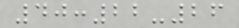40:22-26
